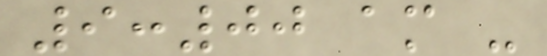9:00 am -
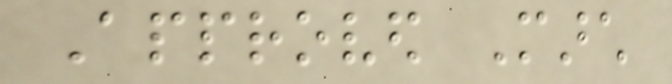Approved March
